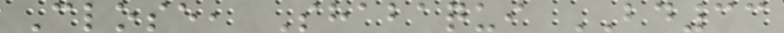Close, Shabaqui BD33
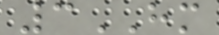3HM
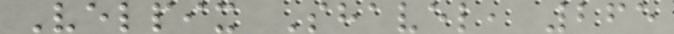Velpix Shavel, 265
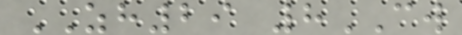ZH29 8CW
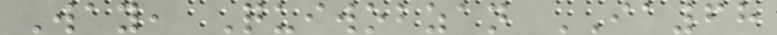Way, Quiwobzan IA68
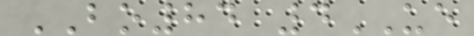BO84 4UE
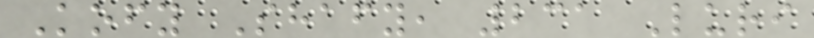Kofy Shafy, 231 Luri
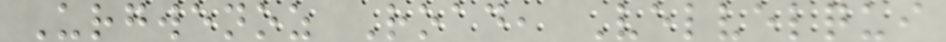Urgwenoz Road, Velvelqui
